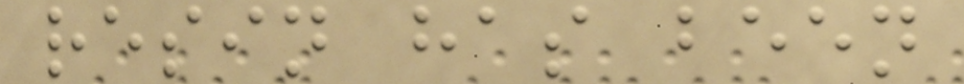resin has been
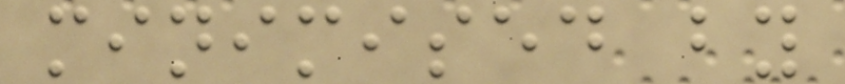minimised by
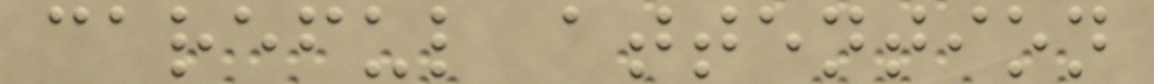careful attention
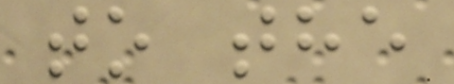to the
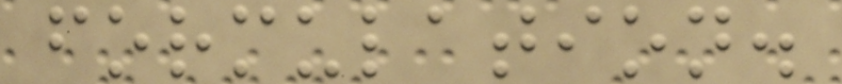formulation.
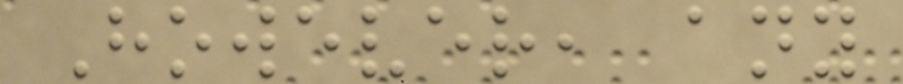However, any
